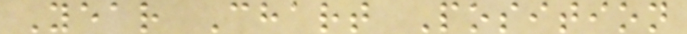Year Chart Position
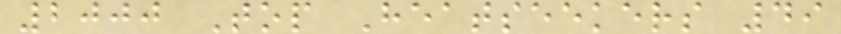2000 Top Heatseekers 49
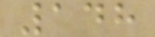148
